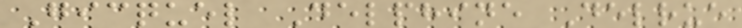Gicquel Delphine Delrue
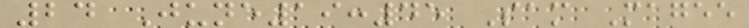24 June19:45 Sam Magee
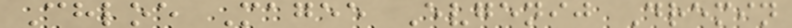Chloe Magee Evgenij Dremin
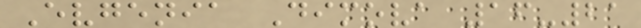Evgenia Dimova 16-21
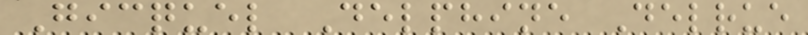Gicquel Delphine Delrue
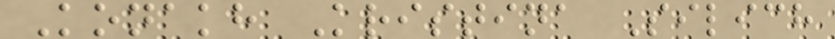Konakh Kristina Silich
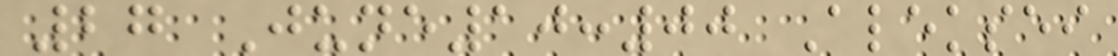27 June10:00 Aleksei
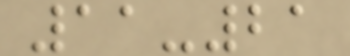11-21
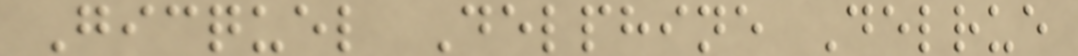Gicquel Delphine Delrue
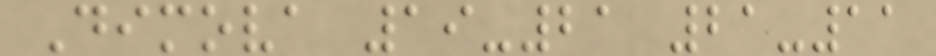Dimova 19-21 21-11
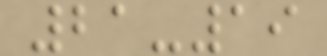21-19
